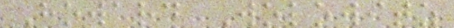Howard Wolowitz
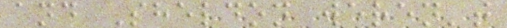and Sheldon weren't
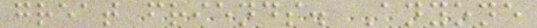great friends. Anyone
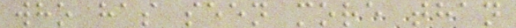who has seen more than
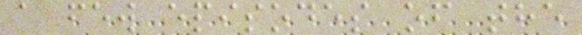a few episodes of the
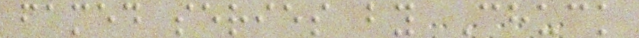famed series by Chuck
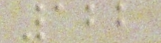122
